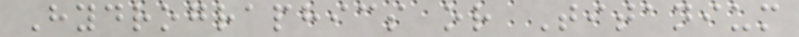Hydrographics or Titanium
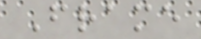Frame
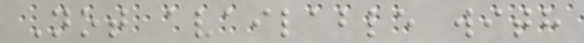Not available with
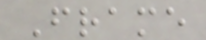Frame
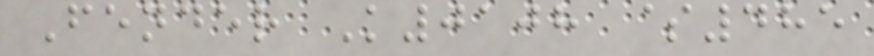Fender K0108 $485
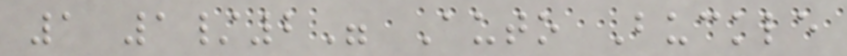1 1/2" Auto Buckle
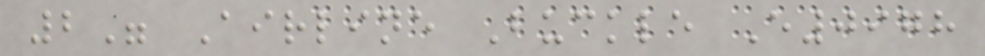2" Airline Buckle E0978
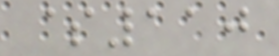$110
